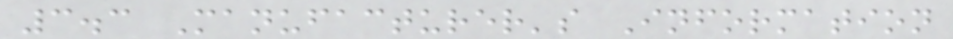3.3 Manufacturer's Information
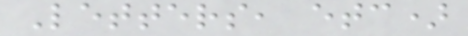Letters, etc)
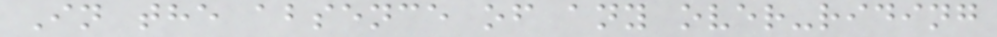In the absence of any over-riding
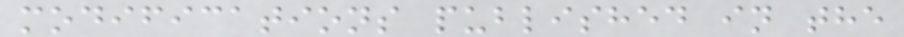modifications published in the
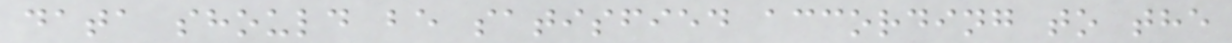data should be satisfied according to the
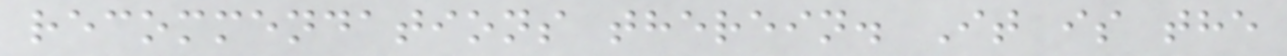recommendations therein. It is the
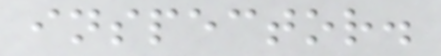inspector.
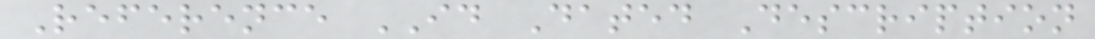Reference ID Dated Description
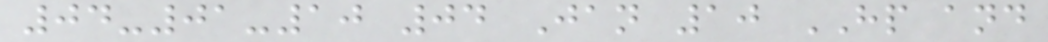04-01-10 04 Jan 10 HP and
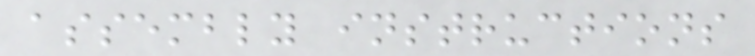assembly instructions
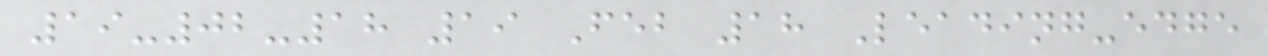19-02-18 19 Feb 18 Leading-edge
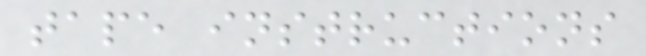tape instructions
